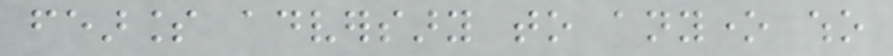fearless adversary to anyone who
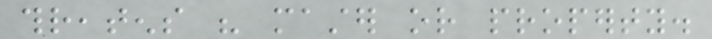threatens his master or property.
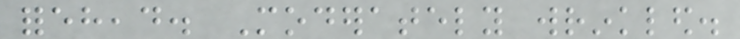forehead. Moderately wrinkled.
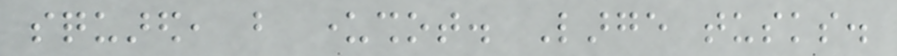squared, but undershot. Large tusks.
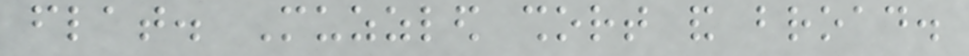flat. Muzzled short and broad.
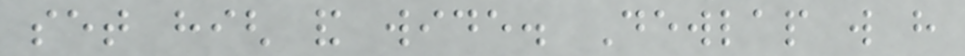set high and wide. Dewlap will have
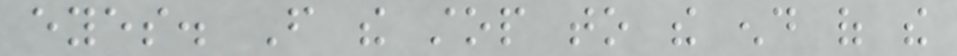eyes. From the stop to the end of the
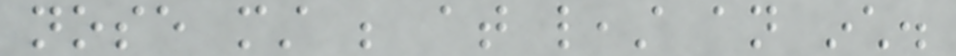nose must be at least an inch.
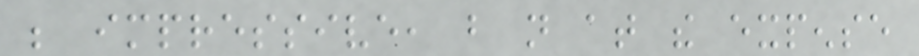be impressive, but not at the expense
